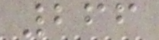266
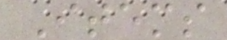Items
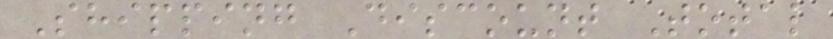Shipping Discount Total
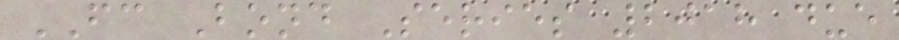FC Bond Series 2018 due
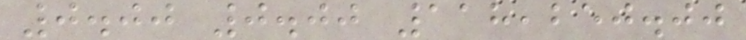0.00 0.00 118,250.00
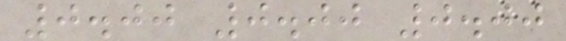0.00 0.00 0.00
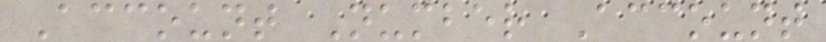Account Number Account
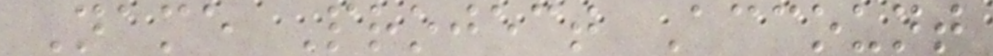Name Project Account
